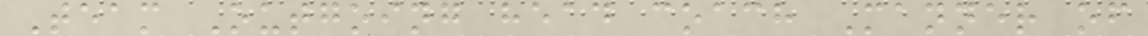Team Outgoing head coach Manner of
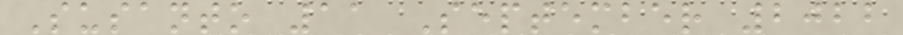Susanto 11 September 2022
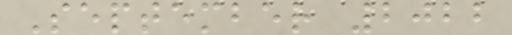September 2022
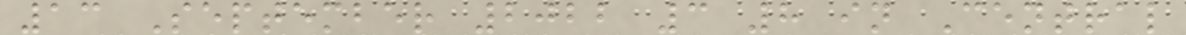13 September 2022 3 8 in Central
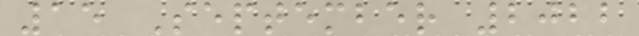15 September 2022
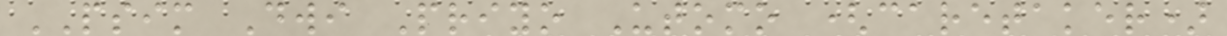PSIM Dwi Priyo Utomo (caretaker)
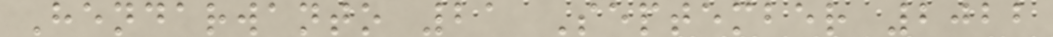Hendarwanto 21 September 2022
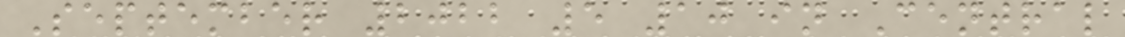September 2022 5 10 in Central
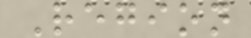Region
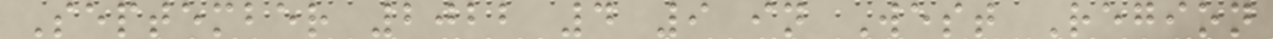September 2022 4 9 in West Region
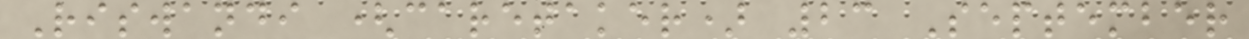Riswandi (caretaker) 23 September
